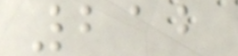212
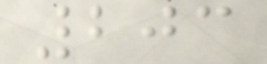203
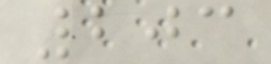203
